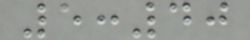5:40
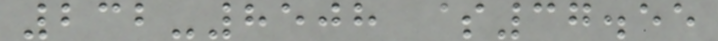232-8508 $37.55
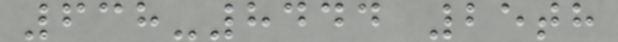638-8444 25th
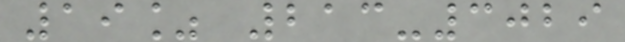19% 213-3029
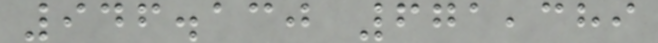946.130 671,389
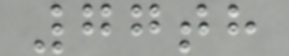77th
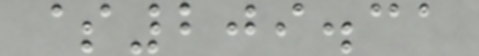$209.31
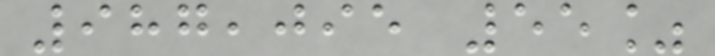987,095 55%
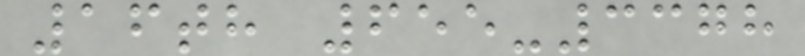16th 655-3378
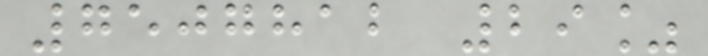7507812 29%
